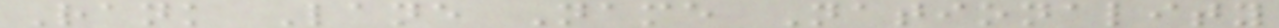Rank Lane Name Nationality
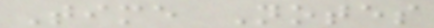Time Notes
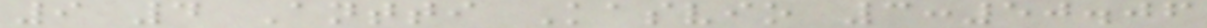9 4 Antti Kasvio 3:50.06
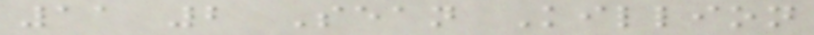11 2 Sean Killion
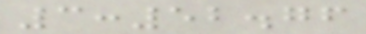3:52.76
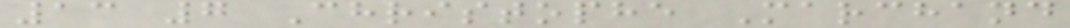13 7 Christophe Marchand
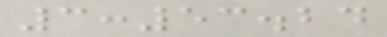3:53.24
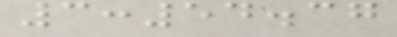3:54.37
